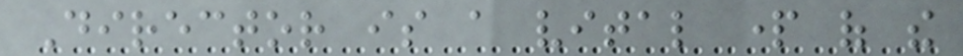Director is a vital part of the
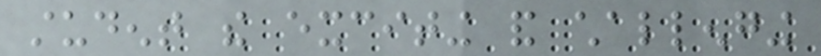student the exciting and challenging
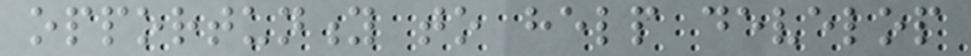opportunity to help develop
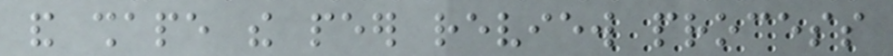and shape the peer review process
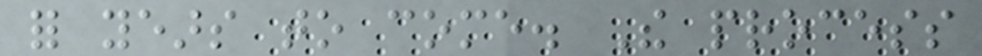for years to come. The process
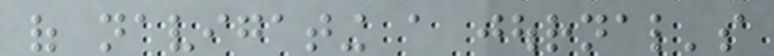of navigating a journal's
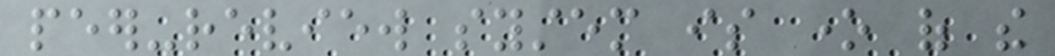peer-review system is one of the
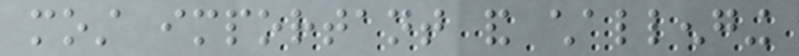most important and challenging
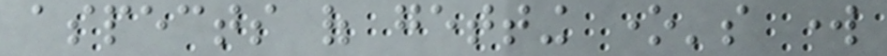aspects of getting one's work
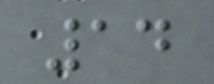14
